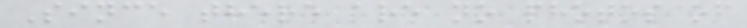Since there are no photos of
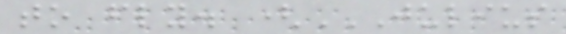to fly. (JULIUS
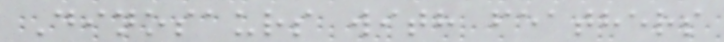Dinosaurs with feathers
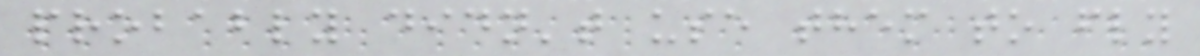probably didn't use them to fly
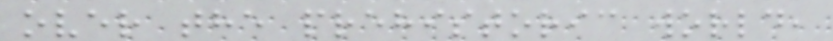over the prehistoric world,
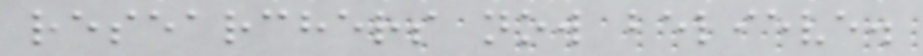researchers now believe.
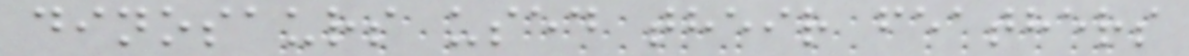dinosaurs used their feathers
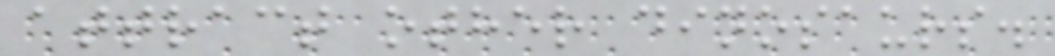attract other dinosaurs.
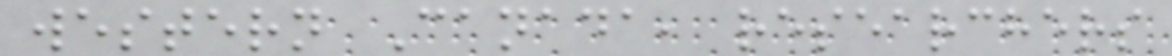western Canada, researchers
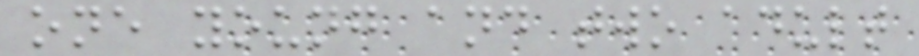one young and two adult
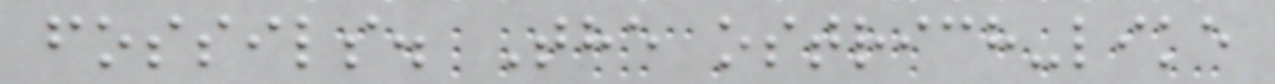fossils. The ostrich-like
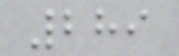289
